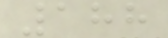188
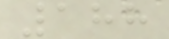188
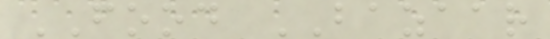FOOD BAZAAR
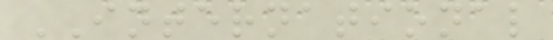INTERNATIONAL
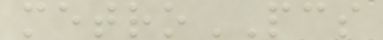metroPCS
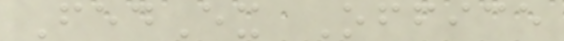FedEx Office
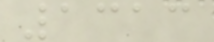1313
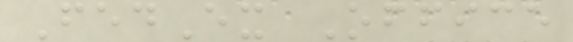FedEx Office
